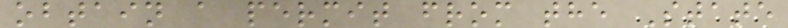obtain a permit from the State
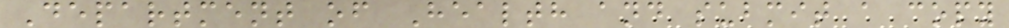Department of Health and submit a copy
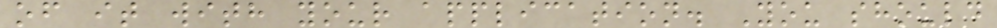of it with your application. You should
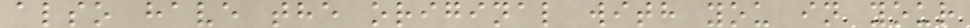also have the original with you in your
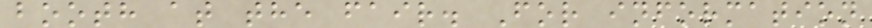booth at the fair. For information
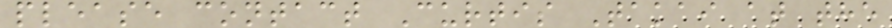please contact Curtis Takai at the
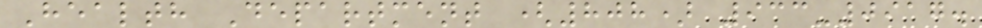Health Department (808) 933-0917.
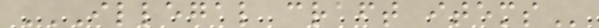ILLEGAL CRAFT ITEMS
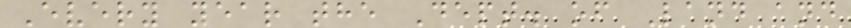Every year the Dept. of Land and
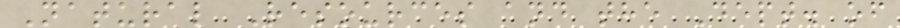Natural Resources and the Dept. of
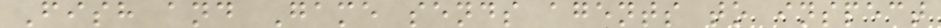Fish and Game sends agents to inspect
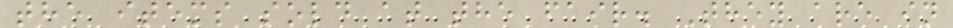the items sold at the fair. They are in
